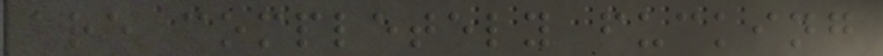are completely fucking
